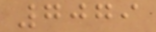7079
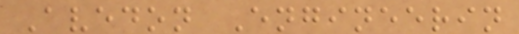Avedon Engineerin
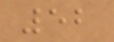52
